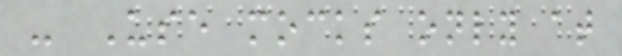- Use mocks only at
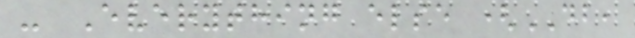- Everything else (DB,
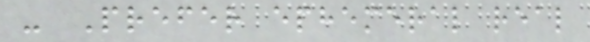- Prefer ephemeral real
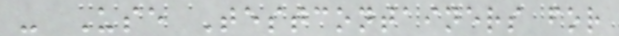- Use Testcontainers for
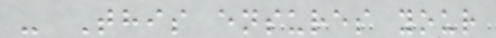- This ensures your
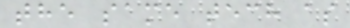the same tech as
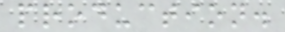production.
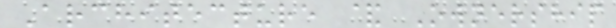Architecture & Ownership
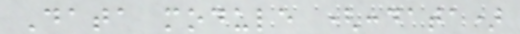Data module (:data)
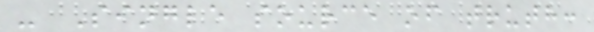- Single source of truth:
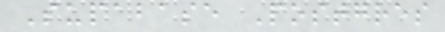Supabase Postgres
